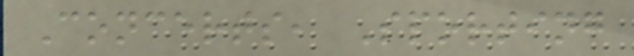Concerts, Sporting
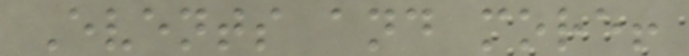Events and more!
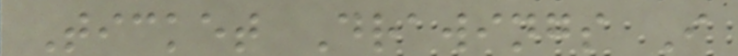Ticket Drawings I
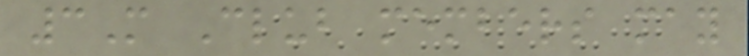3M Club members may
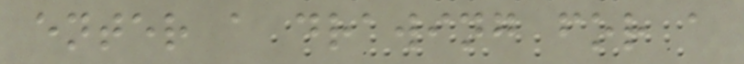enter a drawing for a
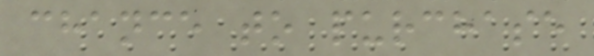chance to purchase
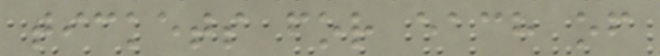tickets for each of
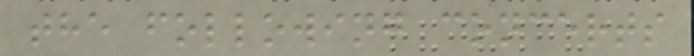the following concerts
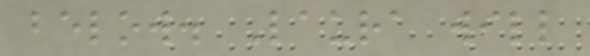below. Laura will
